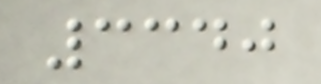3340
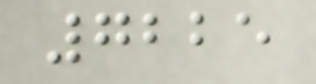7225
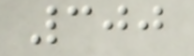300
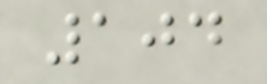104
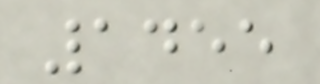1455
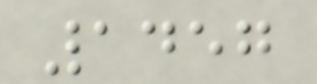1457
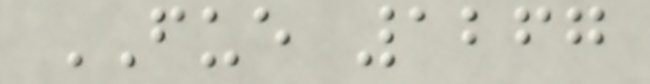FUE 1267
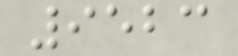9523
